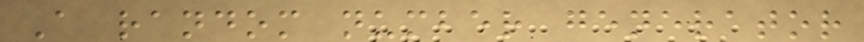A random number generator
